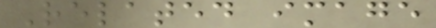Related image
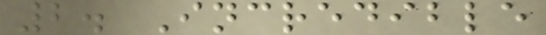2. Incredible
